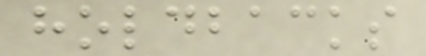holdbacks
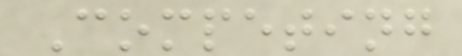Competing
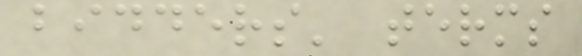bidders' terms
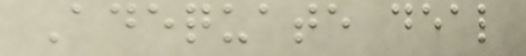Adequate deal
